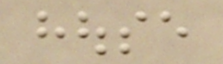house
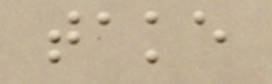take
